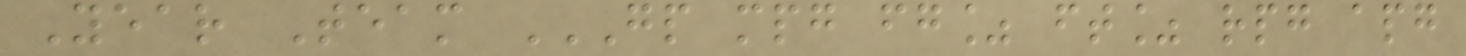Year Team GP MPG FG% FT% RPG APG
